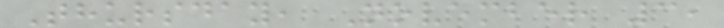Thursday, November 3,
